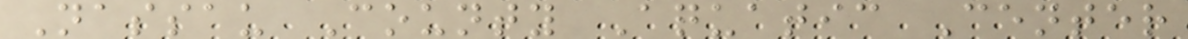Nassau County Aquatic Center
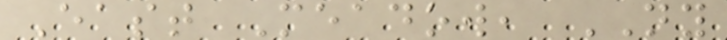East Meadow, NY
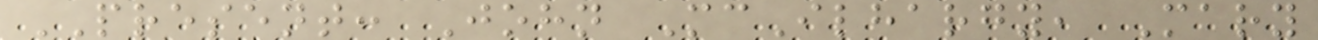PRESENT: John McIlhargy, Mary
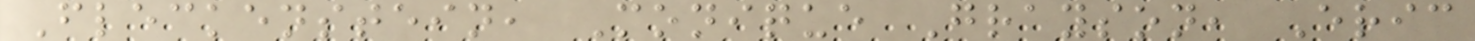Fleckenstein, Monique Grayson, Eric
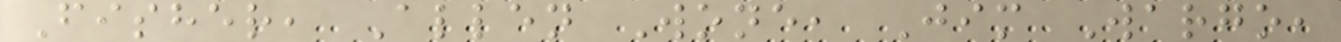Fisher, Allen Wone, Jim Wargo,
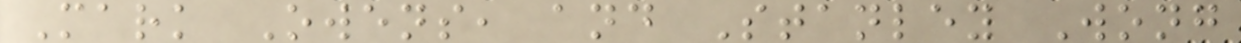Mark Owens, and Stanley Wong
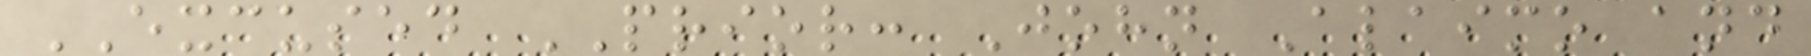EXCUSED PRIOR: John Alaimo and
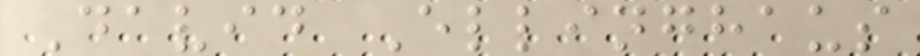David Ellinghaus
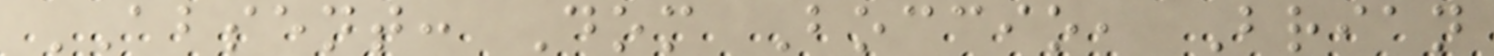ABSENT: Dom Boccio, Brian
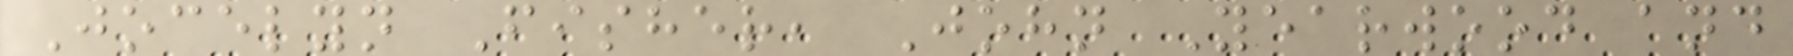Jocelyn Fisher, John Yearwood and
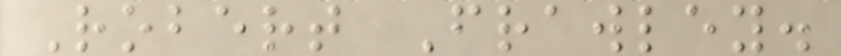Robert Frawley.
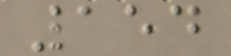154
